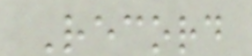Record
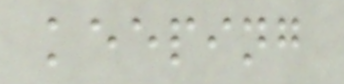keeping
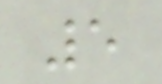5
